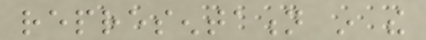representation in the
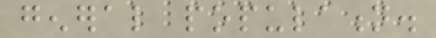general population.
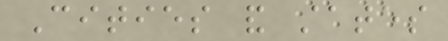Cities and states
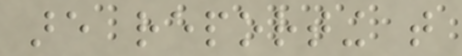are reporting that
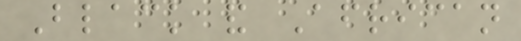Black and African
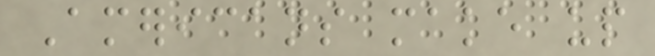Americans make up
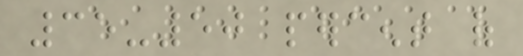35-50 percent of
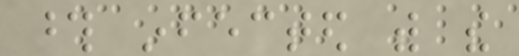those infected with the
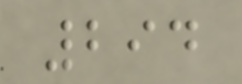294
